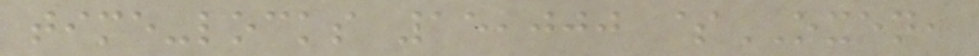time-locks 15,000 $OXEN,
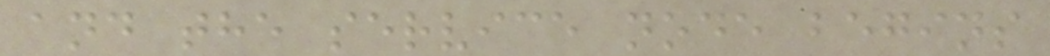and the service node begins
